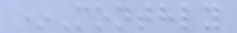*Monthly
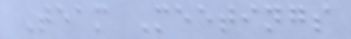Team Meetings
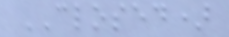CLOSED)
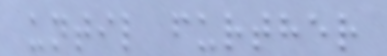until further
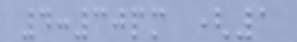4:30pm (1
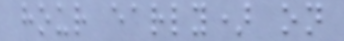hour early) on
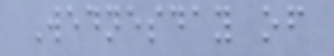Wednesday of
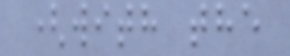(with the
